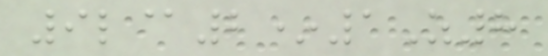9l@2*1Z8
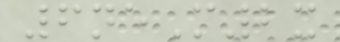6neM2x
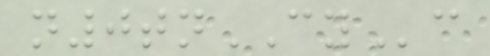n0tnCYc
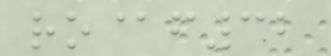ro@f32
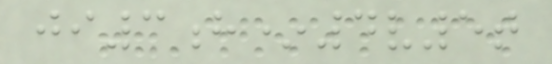ji3h*4v5t
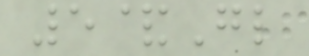5&Gl
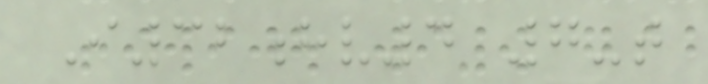I32hv4 7-t
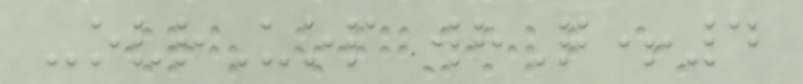-ovrUop whQ+4
